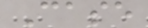Case
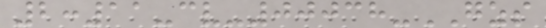2:11-cv-00038-GZS
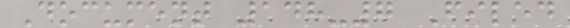Document 148-7 Filed
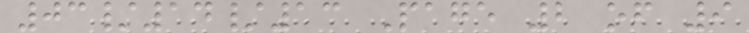03/14/13 Page 2 of 9
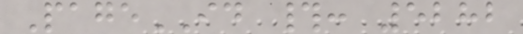PageID #: 5282
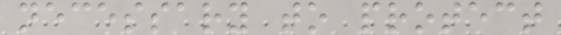necessary to protect
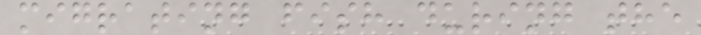migrating fish during the
